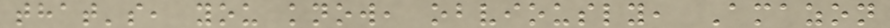that's, you know, obviously, Amazon
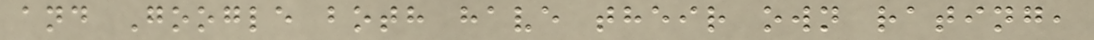and Google both have their own rating,
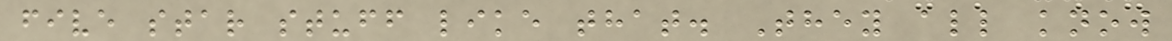five star stuff like that. They all know
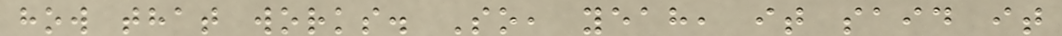how that works. So, yeah, it said it
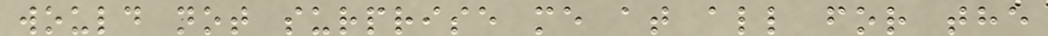would not surprise me at all for the
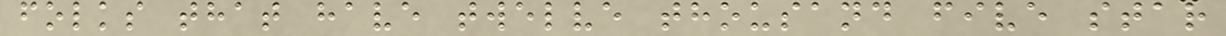folks that have twelve thousand five star
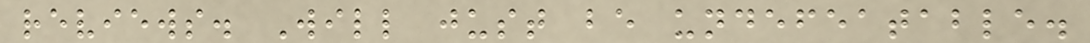reviews. Will just be undefeatable.
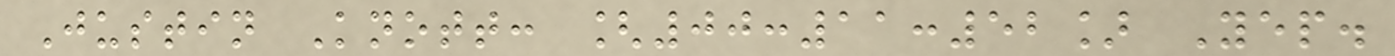Justin Knott: [00:11:52] Yep.
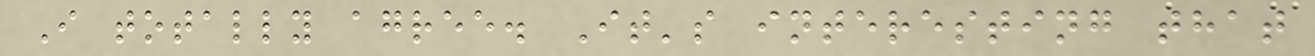I totally agree. It's interesting that
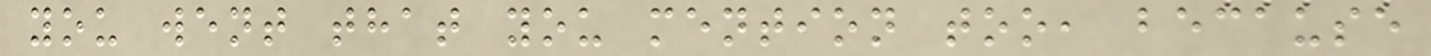you went that you mention too, because
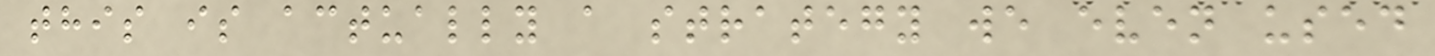this is actually a strategy we even used
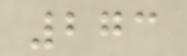273
